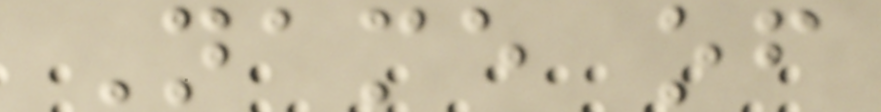Name of
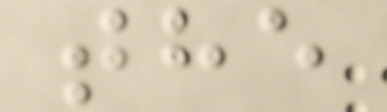the
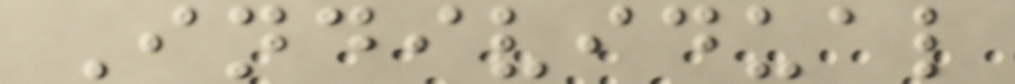Individual
